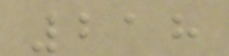218
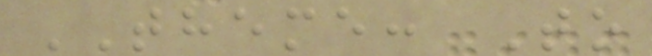THEME: To
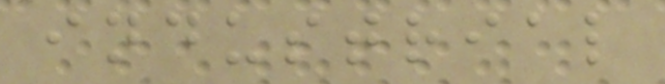industrial
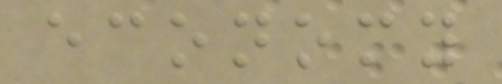economy
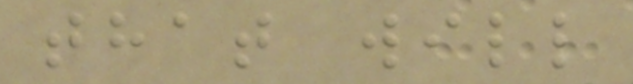that will
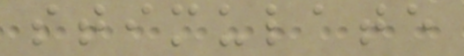stimulate
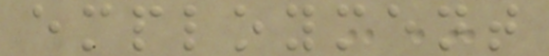employment
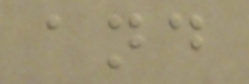and
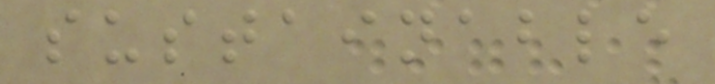sustainable
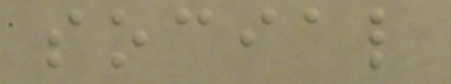social
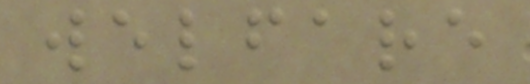welfare
